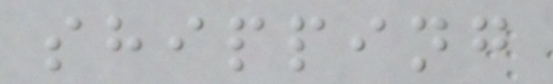shipping
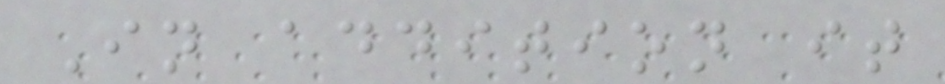In addition it
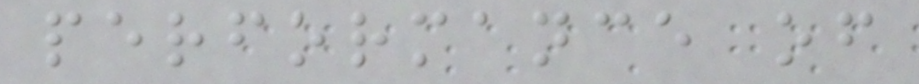performance of
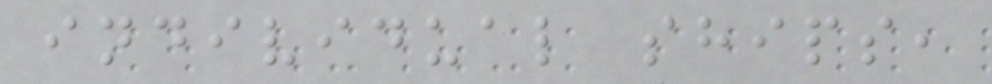individual ships,
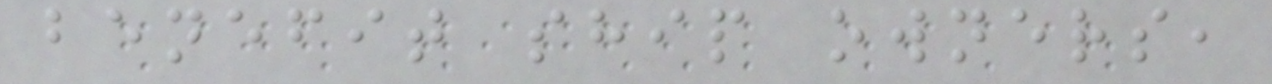benefit ship owners,
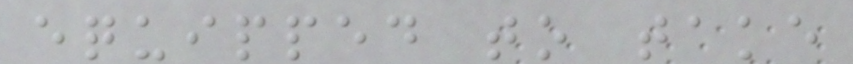equipped to take
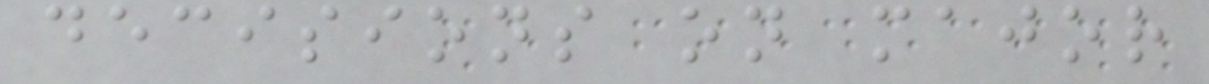decisions on major
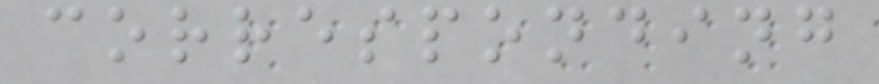corresponding
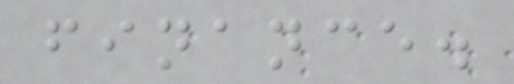finance.
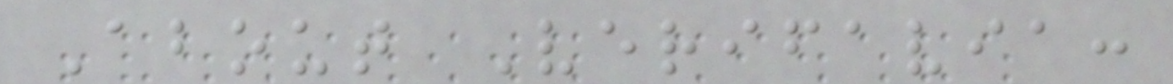About Verifavia:
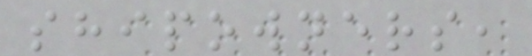shipowners,
